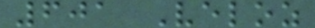601 Veloz
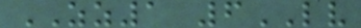ZZ1 6LV
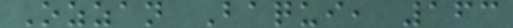Ozzan Baqui, 163
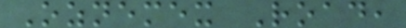Oznemex Road,
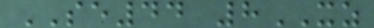SE44 8XZ
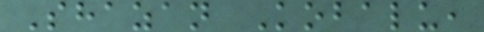Shazan Kobalu,
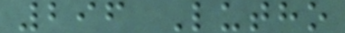296 Lutho
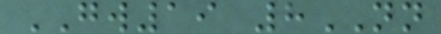GW19 8NN
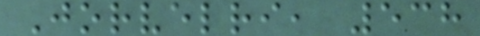Jorvelri, 538
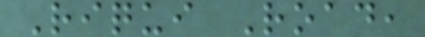Riqui Road,
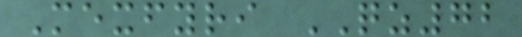Mexfyri QZ72
